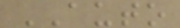AUTO
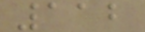112
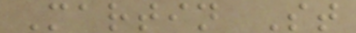Martin St
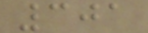301
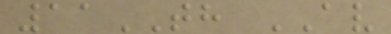11TH AV
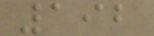192
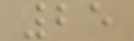25
